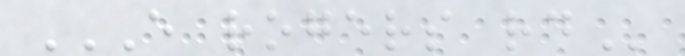E ROGERS RD
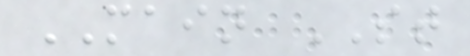MAIN ST
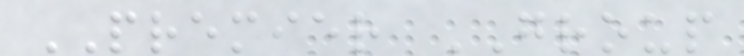PREMIER GROUP
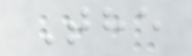The
